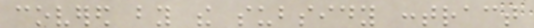covered by the subsidy contract
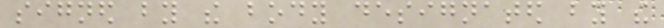signed by the body designated by the
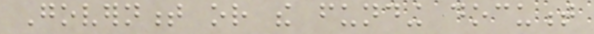Government or the funding document
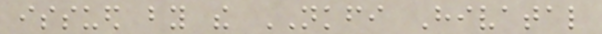issued by the NKFI Hivatal
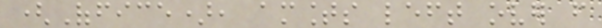(Office), amounts left over from
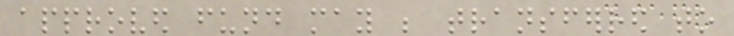approved fund may be transferred to
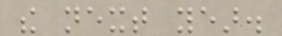the next year.
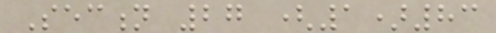Section 27 (1)83
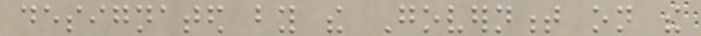designated by the Government on the
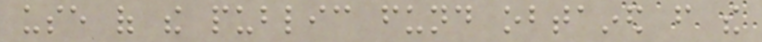use of the public fund obtained from the
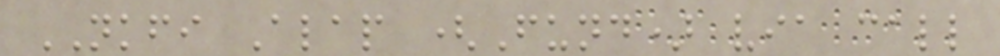NKFI Alap (Fund) via call
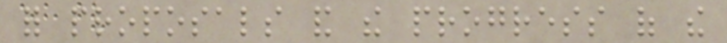for proposals and the progress of the
